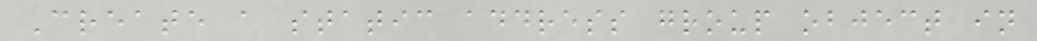Create a static address group object in
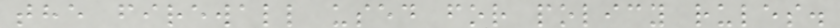the firewall used for policy rules.
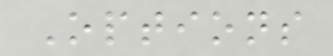Options
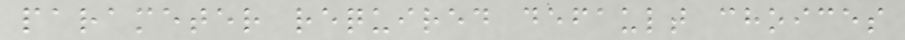parameter required default choices
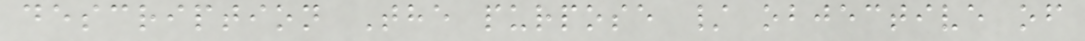description The purpose / objective of
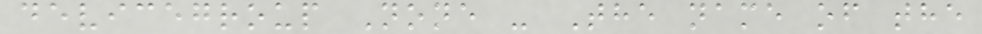devicegroup None - The name of the
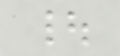|
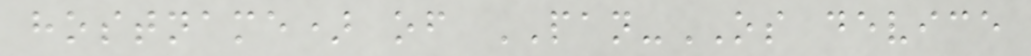hostname) of PAN-OS device
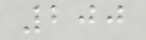200
